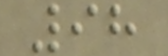98
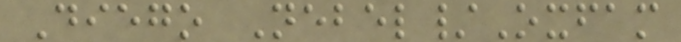Diego Nebel/Oxfam
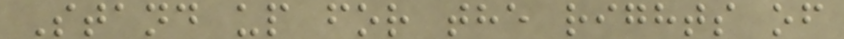Stand up for the rights of
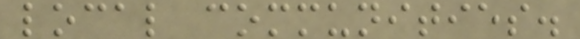local communities.
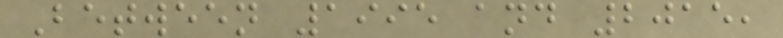Between 1995 and 2015,
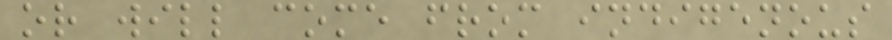or will come from indigenous
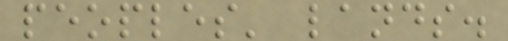peoples' lands.
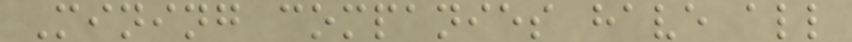Mining companies have all
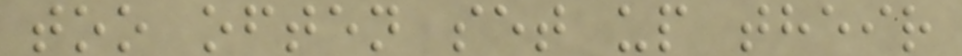too often set up their
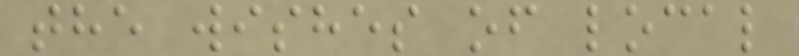the wishes of local
